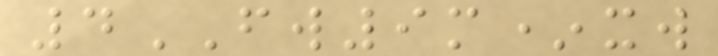4FW9m*xw
